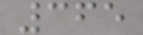365
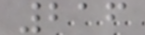216
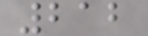212
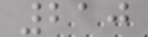210
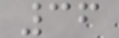36
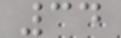34
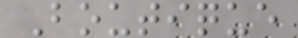Boutique
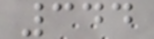344
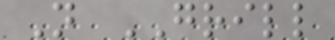N GRILL
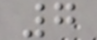7
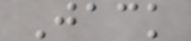Jack
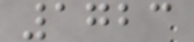1723
